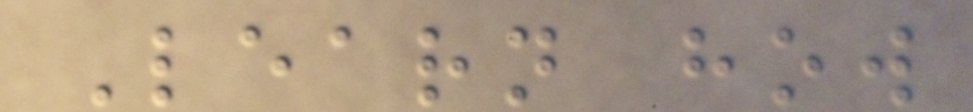Learn how
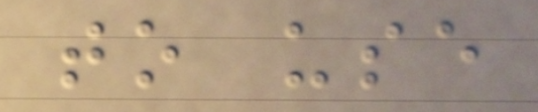to use
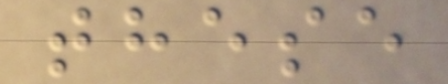these
